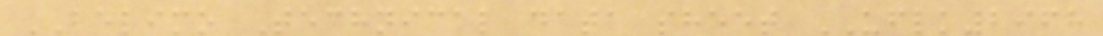BELIMO Technical data sheet UFLK2968
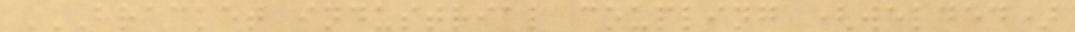BRACKET INDUSTRIAL COUPLING (WELDED)
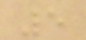5
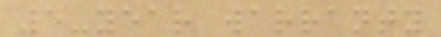5-year warranty
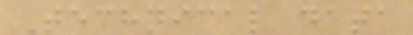Technical data
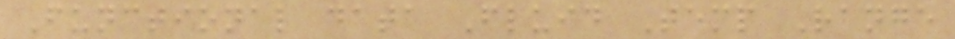Functional data Fluid Temp Range
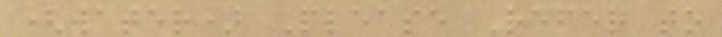(water) Please Refer to
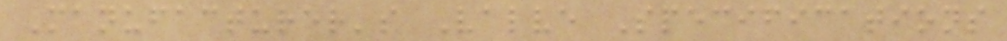Manufacturer's Valve Specifications
